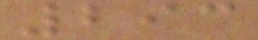293
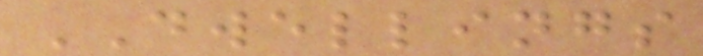DWELLINGS
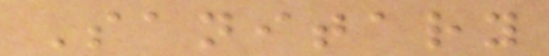Sanitary
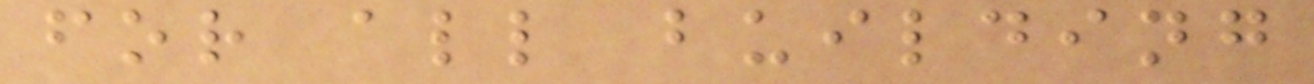for all building
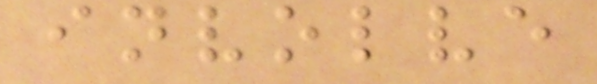involve
